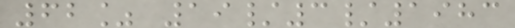62% 19/3/1983
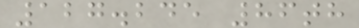127.245 86th
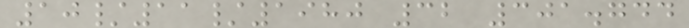10/11/1980 32 301.744
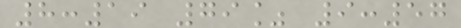8:19 79% 9:57
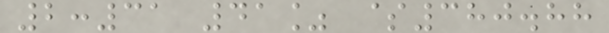2:31 41% $380.88
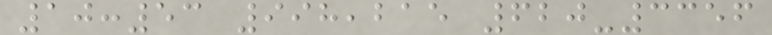10:53 998,215 620-3356
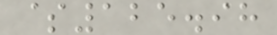$125.98
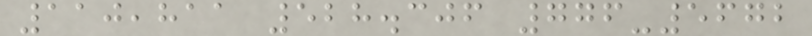110,811 528.306 776-5672
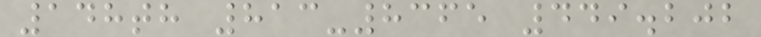148th 813-8365 449.202
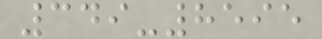349-8595
